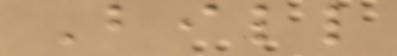Bill
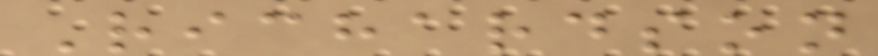Richardson
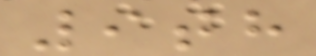9th
